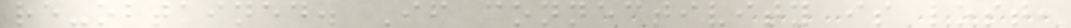re-obtained. If connectivity is lost,
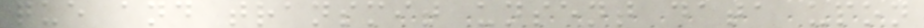que and transmit unsent data upon
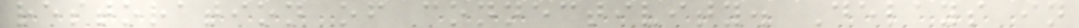restoration of connectivity. Delays in
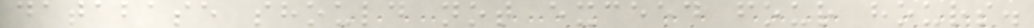database should not exceed four hours.
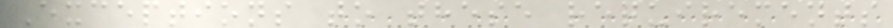Exceptions to these requirements
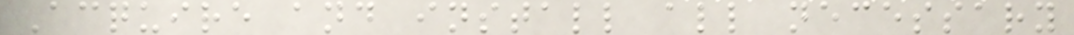Acquire and install all necessary
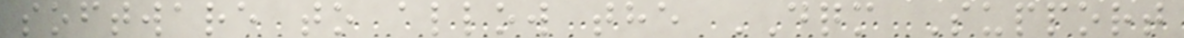software to allow the DQM Support
